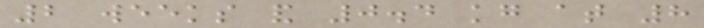2 weeks and 0.4 kg at 8
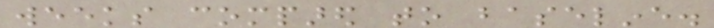weeks compared to baseline.
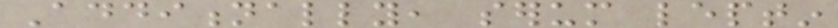Additionally, serum leptin
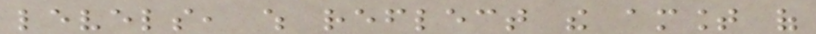levels, which reflect the amount of
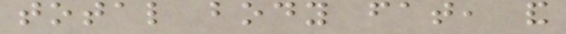total body fat, and
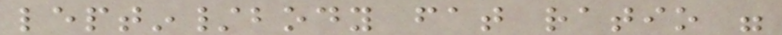leptin/body fat ratio were
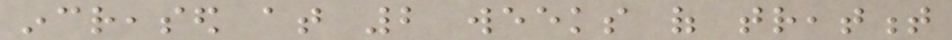increased at 2 weeks of treatment
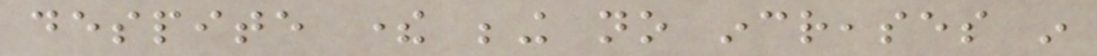despite there being no increases in
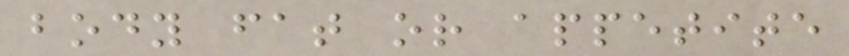body fat or appetite
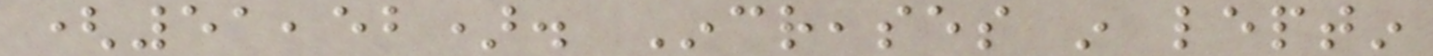(51,52). Increases in leptin
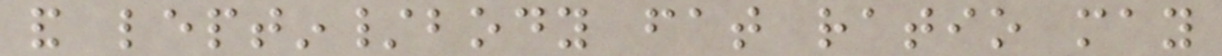and leptin/body fat ratio may
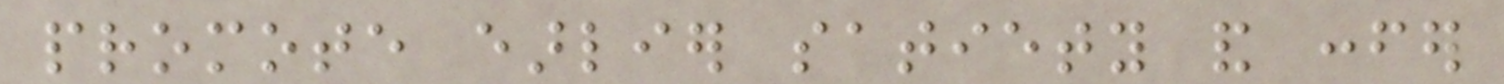promote earlier satiety and confer
